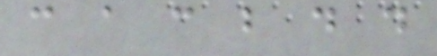c a c b d d
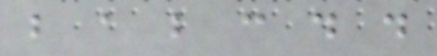b a b c d d
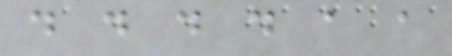d d d d a a
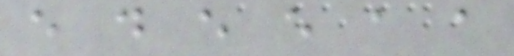e d e e a a
